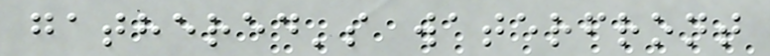gathered's waterfront
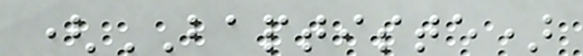(BAPTISTE)
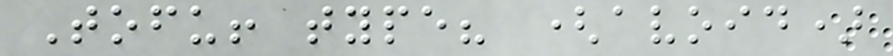Tofu! type? (avoid)
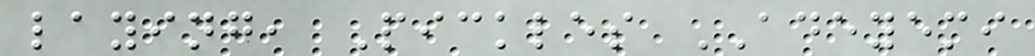laying, Pickles ADEYEMI
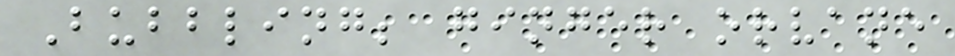Bubbling; ginger orvane
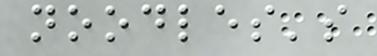noodles's
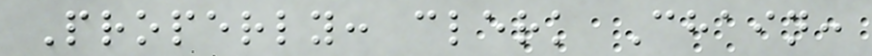Properly: clerk Chain:
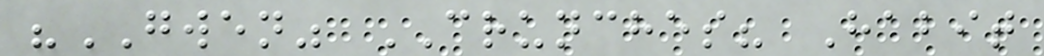"GWEN" CRUNCHES? Habit
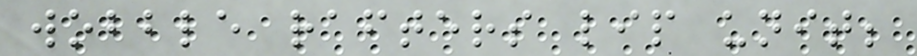wobble rafters lip unit;
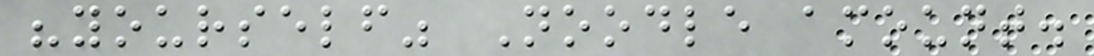"yourself" Noodle amount.
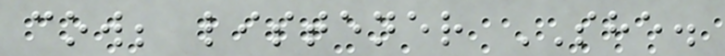cow; listener SHE.
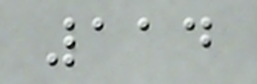114
